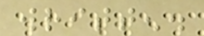written.
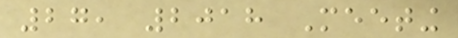27, 2018 Meeting
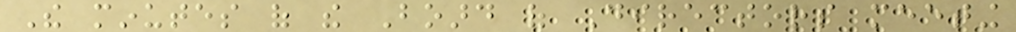The minutes of the Board of Directors meeting
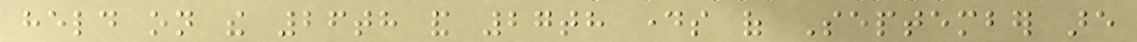held on the 26th and 27th days of September are
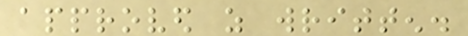approved as written.
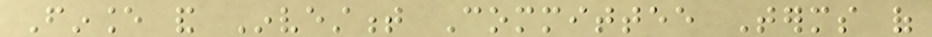Finance and Investment Committee Terms of
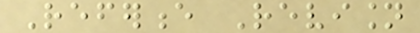Reference Revision
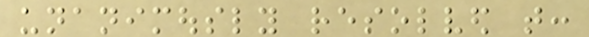unanimously resolved that:
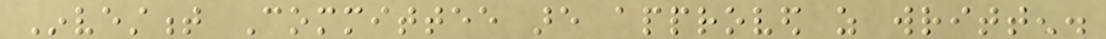Investment Committee are approved as written.
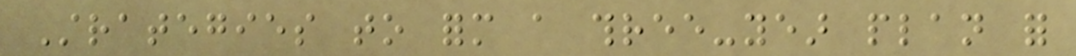Strategies to form a three-year plan for
